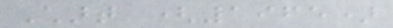Chart (1965)
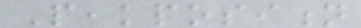Peakposition
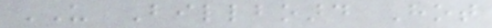US Billboard Hot
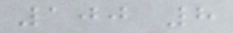100 8
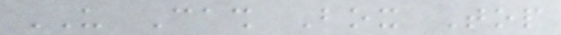US Cash Box Top
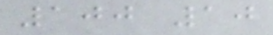100 10
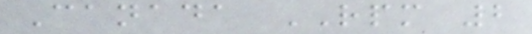Canada RPM 2
